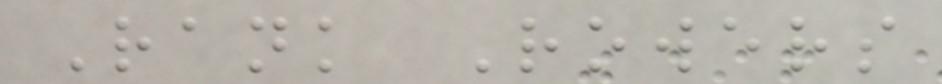Rank Rowers
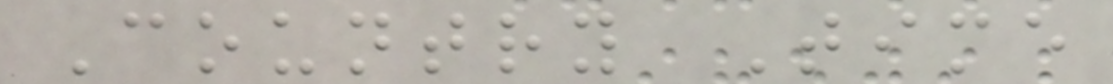Country Time
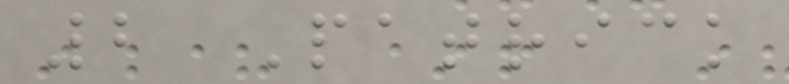2 Patrick
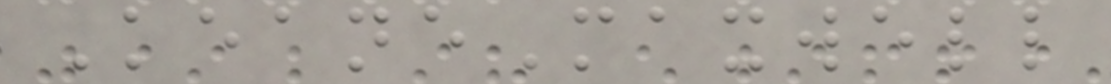KeaneMaxwell
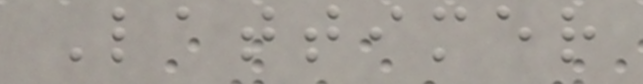Lattimer
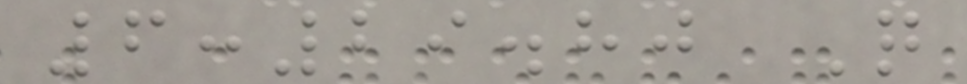6:29.80 Q
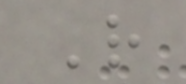R
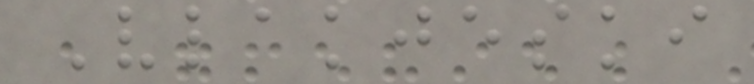Vlakjeski
